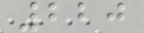220
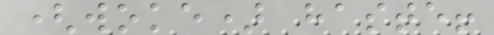(woke) haste!
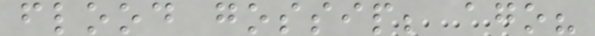flood gossip; ago?
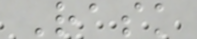Rask
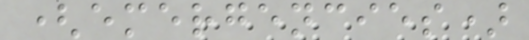(emergencies)
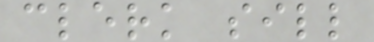clerk sill
